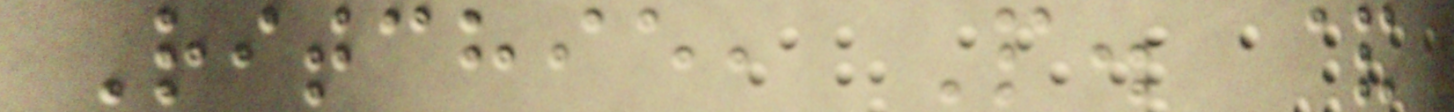Ritchie, P. &
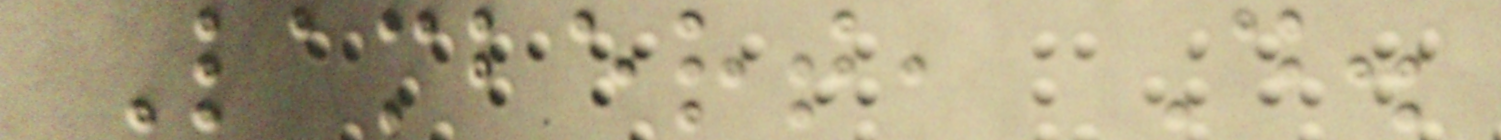Lambert, D.
